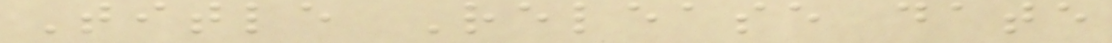Title Release date
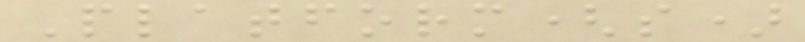Platform(s)
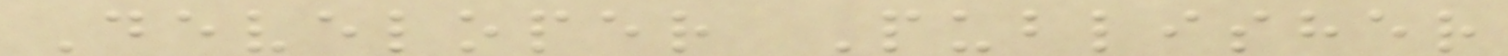Developer Publisher
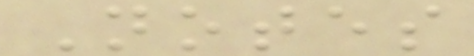Notes
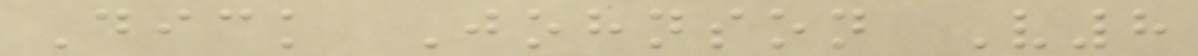Dick Johnson V8
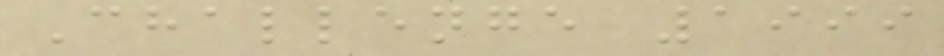Challenge 1999
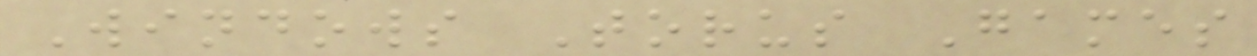Windows Torus Games
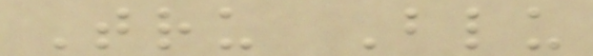Tru Blu
